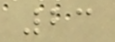23
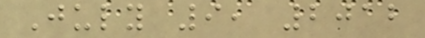July 9, 2012
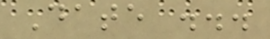Date ...
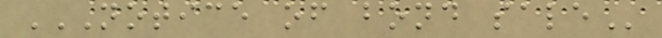NOTICE OF BOND SALE
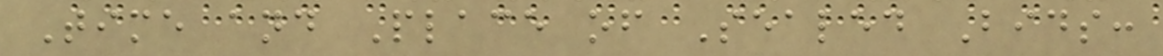Time and Place of Sealed Bids:
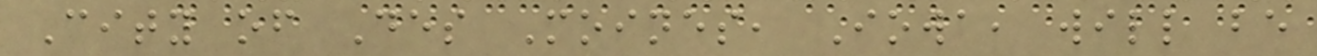City of Des Moines, Iowa, will be
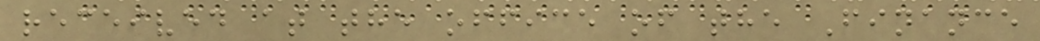received at the office of the Finance
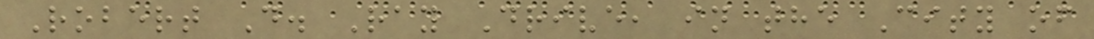Robert D. Ray Drive, in the City of
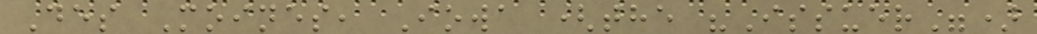Des Moines, Iowa (the "Issuer")
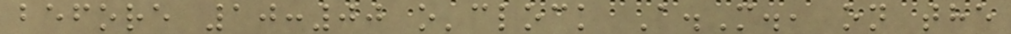before 10:00 o'clock A.M., on the
